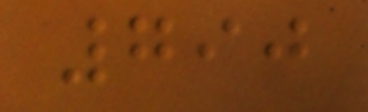790
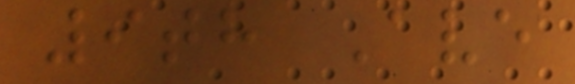9th Ave
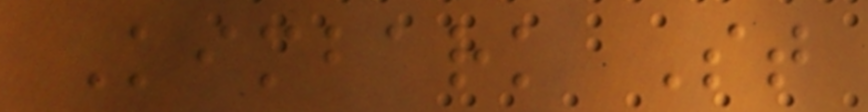Kimbark St
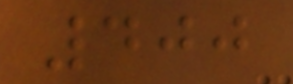400
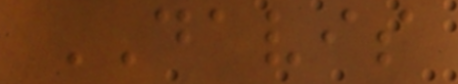DAVIS
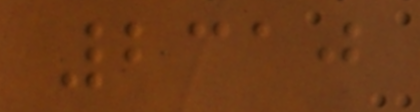2310
